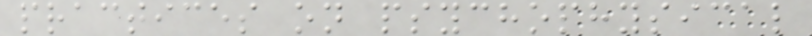practices on psychophysical
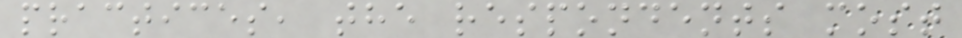practices, the respondents most
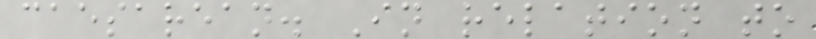caesarean. In relation to
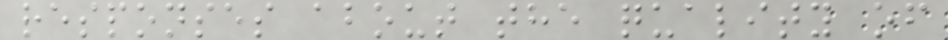responses about the quality of
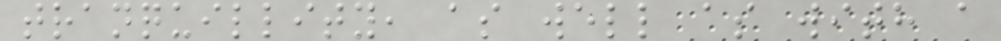tranquillity, as well as with a
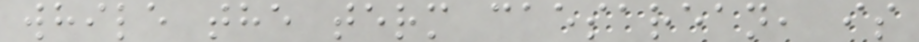while the term caesarean, is
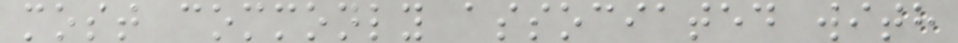most commonly associated with
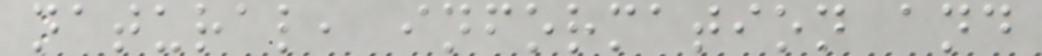natural, information and
